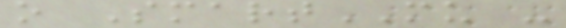o SmartMU -
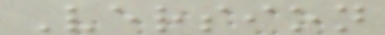Version
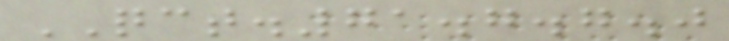QCT.71.7.7.0
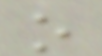o
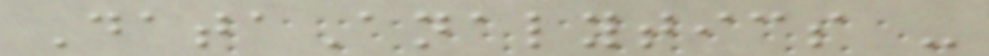DataAnalytics -
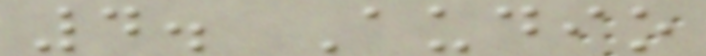4. Audio
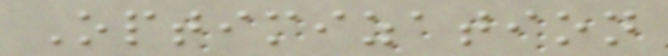Optimization
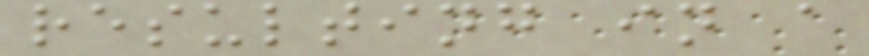resulting in a
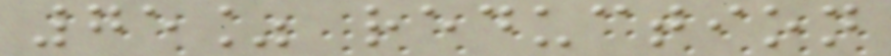75% reduction
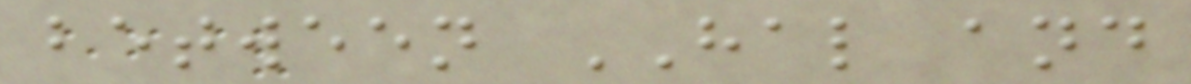between HAL and
